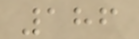186
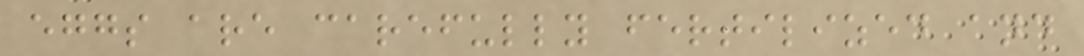eggs are carefully fertilized and
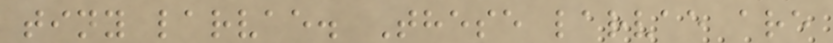tiny larvae. These larvae are
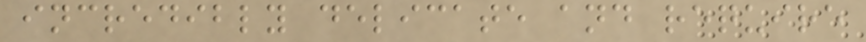incredibly delicate and require
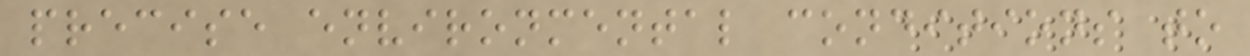precise environmental conditions to
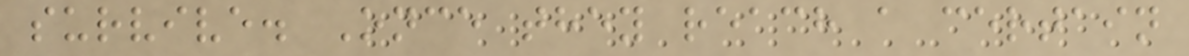survive. Once they reach a certain
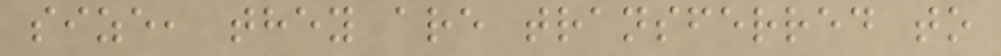size, they are transferred to
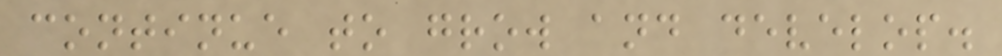continue to grow and develop.
